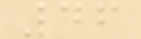46
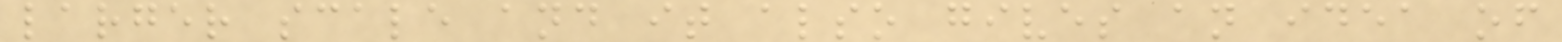larger scale and it also gives an idea of
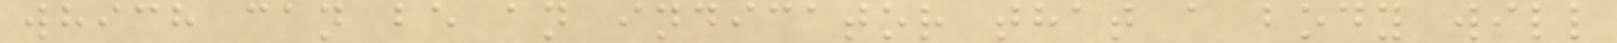which can be an indicator that a body will
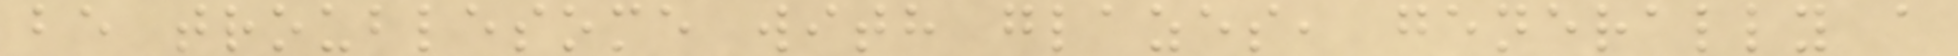be troublesome with glazes, generally a
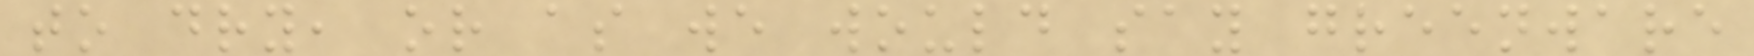to dry, or as we would say greenware
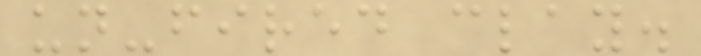un-fired clay.
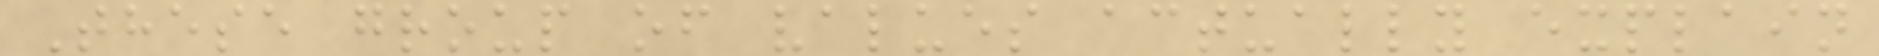These group of values actually explain
